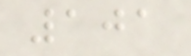101
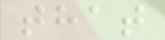that
